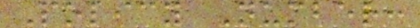Policy Number:
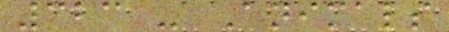323 - Animals
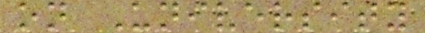on University
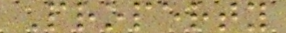Property
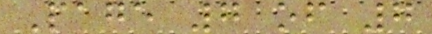Page 7 of 7
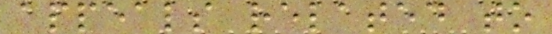appeals related to
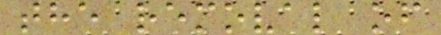the removal of
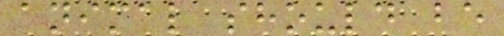animal should be
